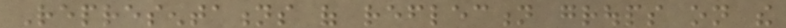Representations of reflection groups on the
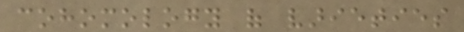cohomology of varieties
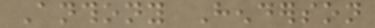Anthony Henderson
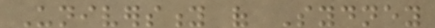University of Sydney
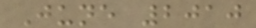June 2010
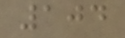104
